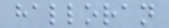halloran
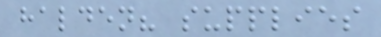halden? supplies
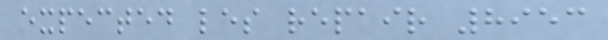expected les repair 8953
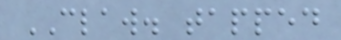CLAW. tapped
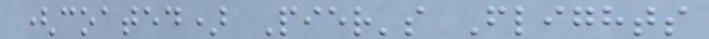(coated) Pier's Flights
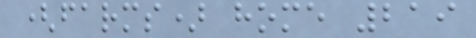(farms) home 219
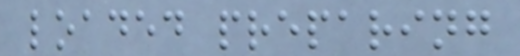loaded preparing
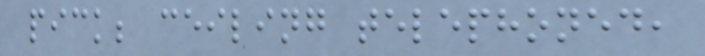pick; ceiling telephoned,
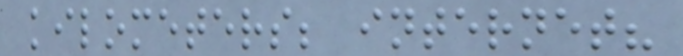kilometers; internet?
